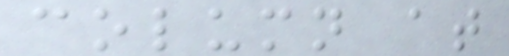column at
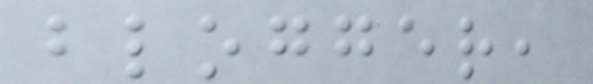blogger,
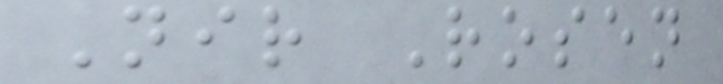Nir Rosen
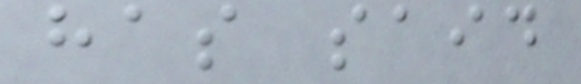has said
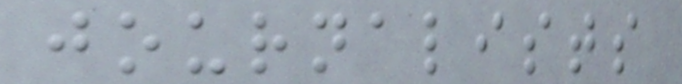journalists
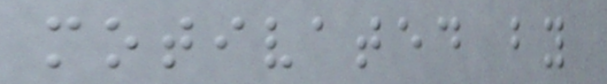motivated by
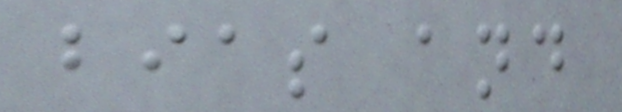bias and
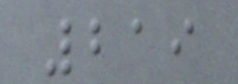219
